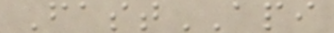FastAPI
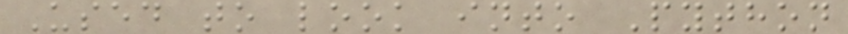Used to look into Python
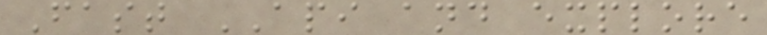Fast API and explore
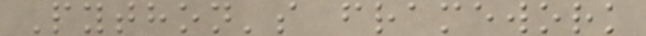Python's framework
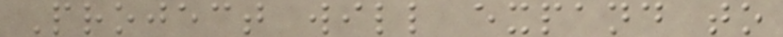Project will expand to
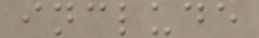include
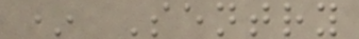* Sentry
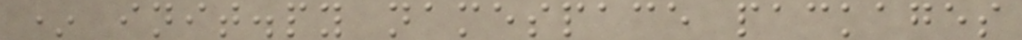* init.py namespace packages
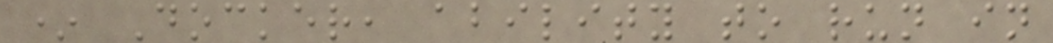* Docker, ability to run in
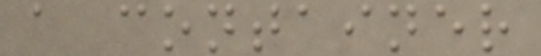a container
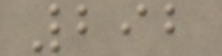292
